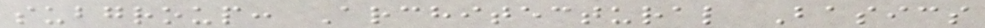subgroup: Architectural Basics
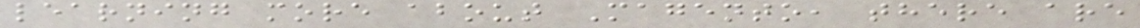learning more about Magento, there are
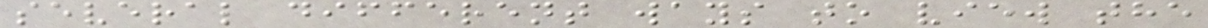several different ways to view the
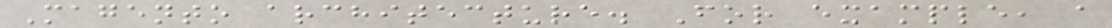Magento architecture. For example, a
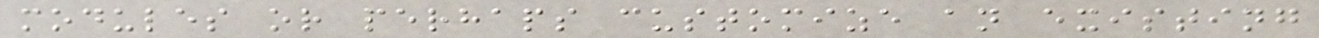modules or perhaps customize an existing
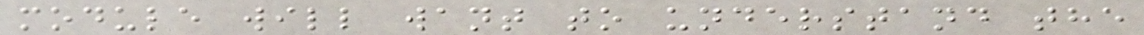module will want to understand the
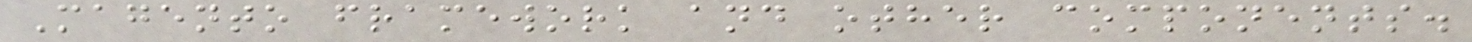Magento framework and other components.
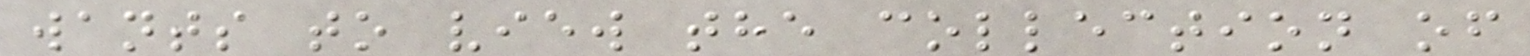wants to view the collection of
